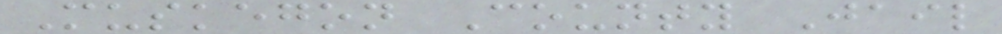Muskegon County Jail
